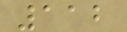112
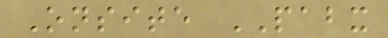Onsite PABX
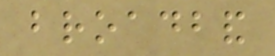broadband
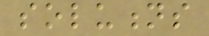solutions
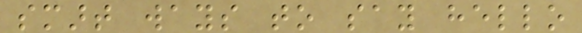smart ways to say hello
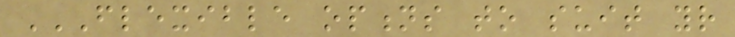FLEXIBLE OPTIONS TO SUIT YOUR
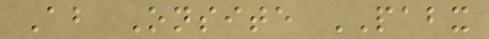About Onsite PABX
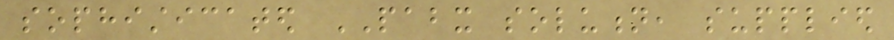sophisticated PABX solution, supplied
